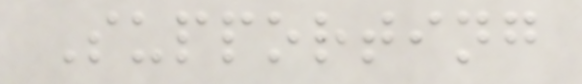Supporting
